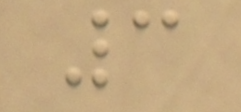3
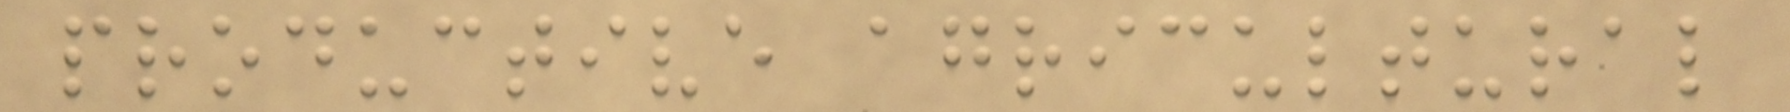productive agricultural
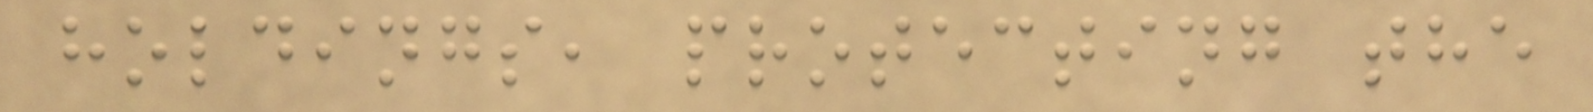holdings, protecting the
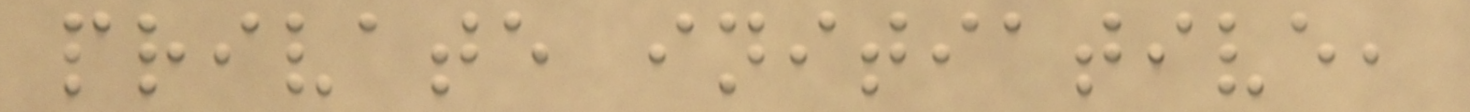private initiative,
